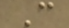C
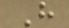H
